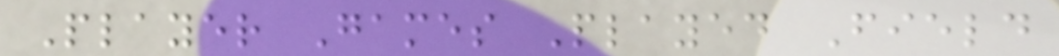Player Games Played Field
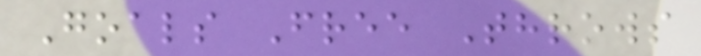Goals Free Throws
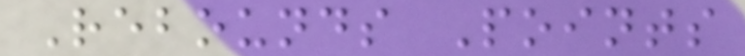Rebounds Points
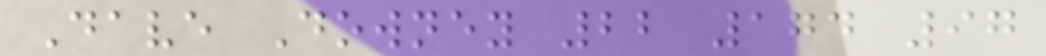Dave Downey 22 174 97
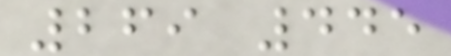269 445
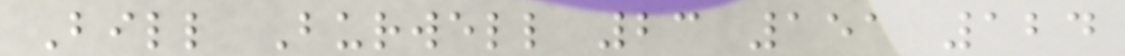Bill Burwell 23 151 124
